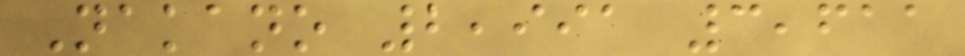Nakano 2,991 3,611
